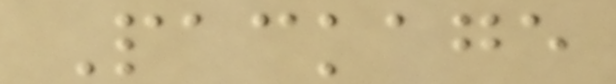Package
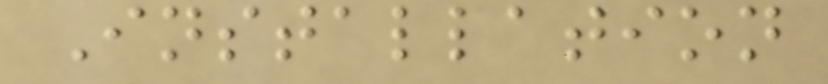Installation
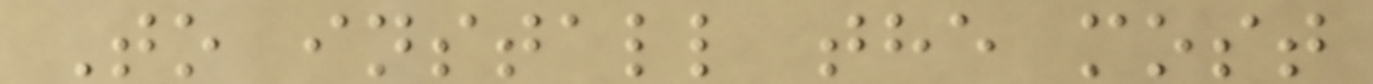To install the most
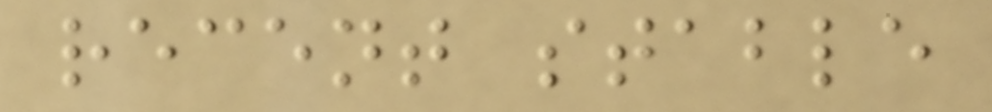recent stable
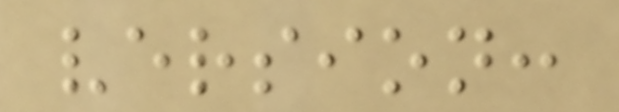version:
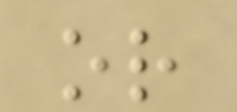or
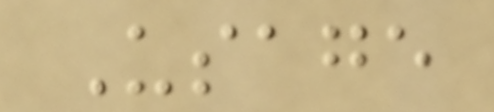Usage
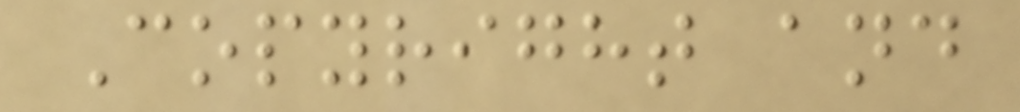Copyright and
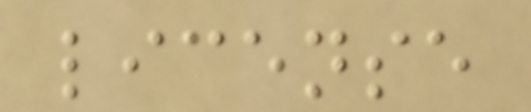license
